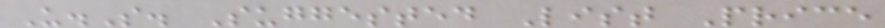U.S. Suggested List Price
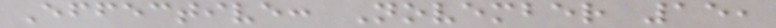Effective: November 15,
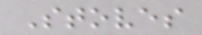Stoves
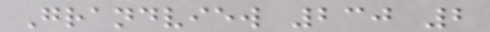Grandview 230 2
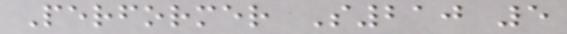Performer S210 5
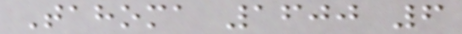Tahoma 1600 6
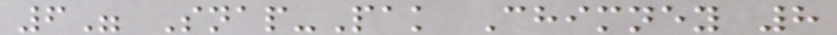6" Snap-Pak Chimney 8
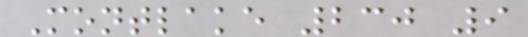Montlake 230 9
